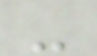-
